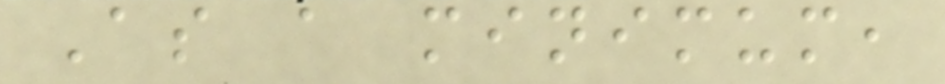As a minimum,
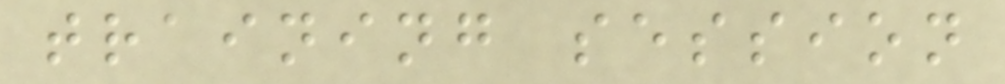training session
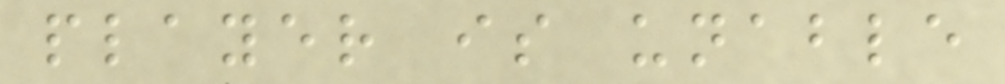player is unable
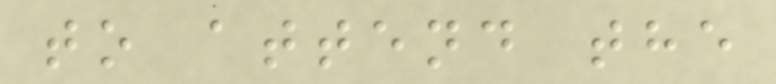to attend the
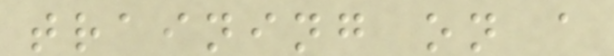training on a
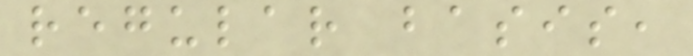regular basis,
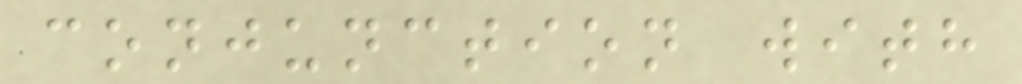conjunction with
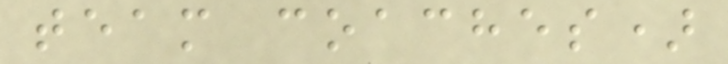team coaches)
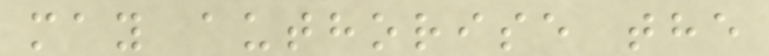may authorise the
